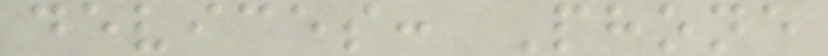devices: Phone
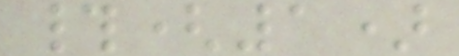#(1)
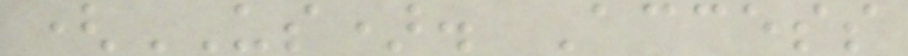(US). Access
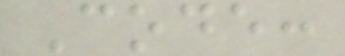Code:
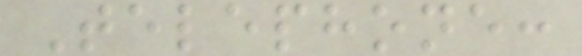Telephone:
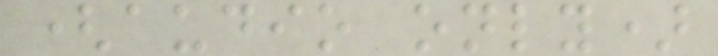(audio only)
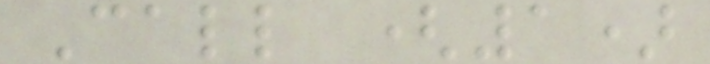Call (1)
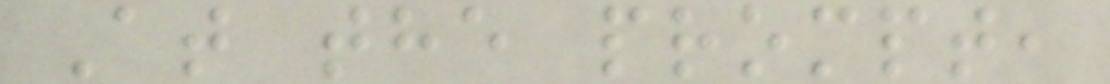At the prompt,
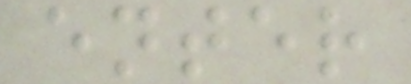enter
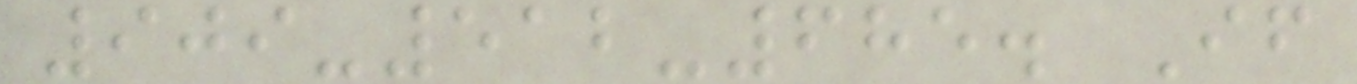909-512-685. If
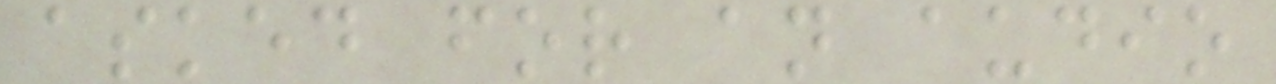asked for an audio
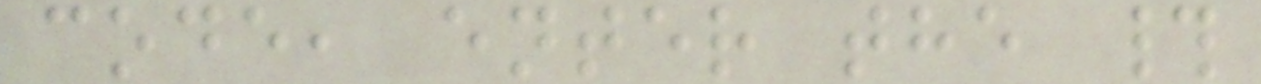code, enter the #
